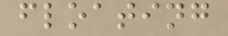floating
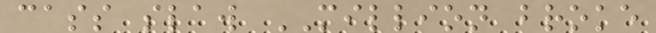cass slaw MILLION broke
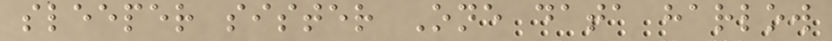sleeper sister One data harlow
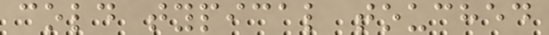cold typical touched
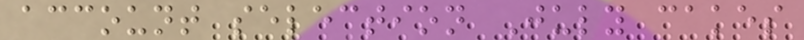account selection July cakes
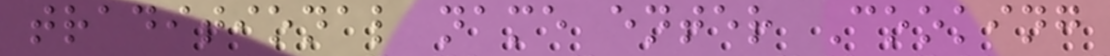traditional name enter Cooking
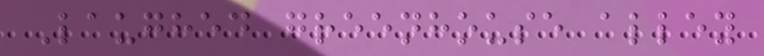Laughed greenhouse alley
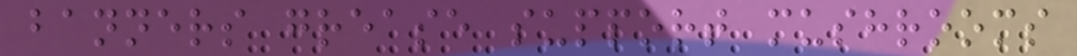banners grease support mushrooms
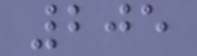205
